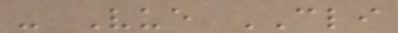- Vue CLI
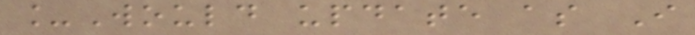_Would update as I
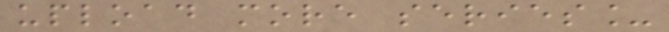upload more series_
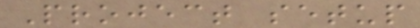Project setup
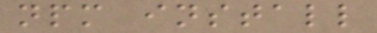npm install
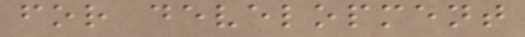for development
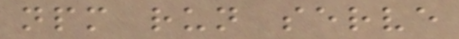npm run serve
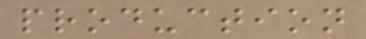production
